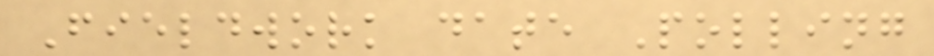Fieldwork date Polling
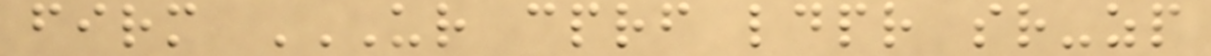firm UR CPRF LDPR SR-ZP
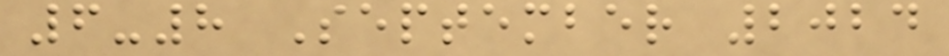6-8 September 2024
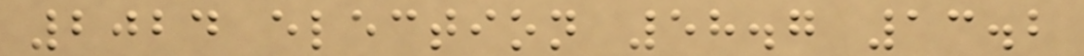2024 election 58.7 13.2
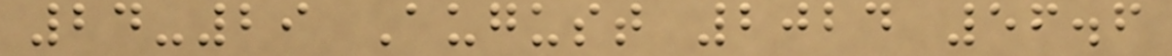24-29 August 2024 56.6
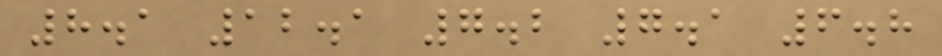8.1 12.1 7.2 7.1 6.8
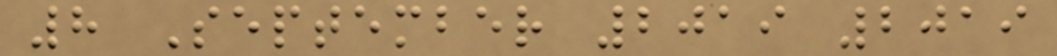8 September 2019 2019
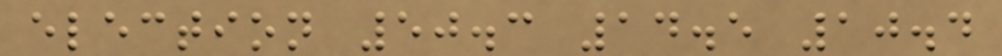election 50.3 14.5 10.4
